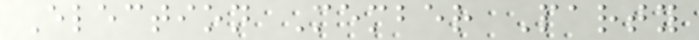Election Member Party
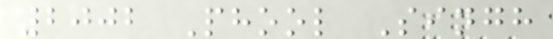2002 Phool Singh
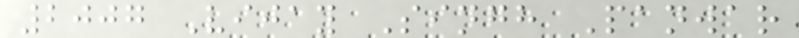2007 Vijay Singh Panwar
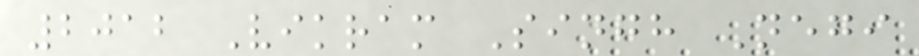2012 Vikram Singh Negi
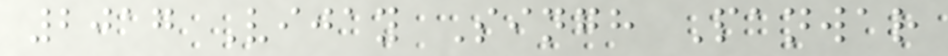2017 Vijay Singh Panwar
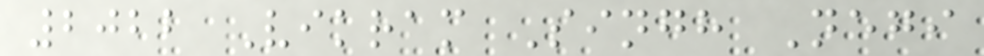2022 Vikram Singh Negi
